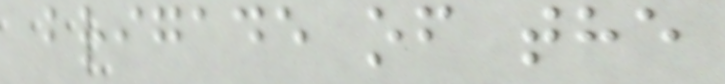brigade of the
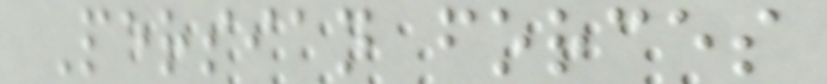Persian forces
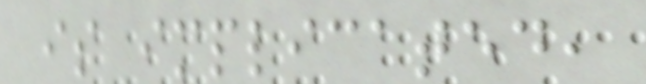is implicated,
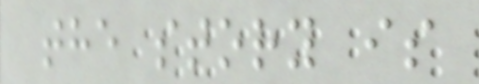the story is
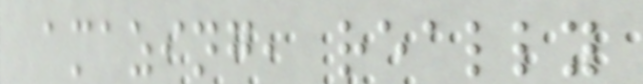amazing, really
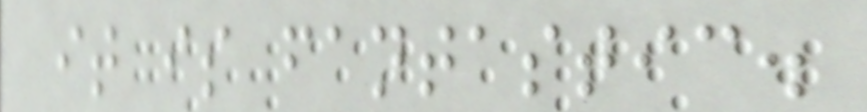it is fantastic.
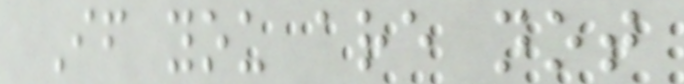If you are not
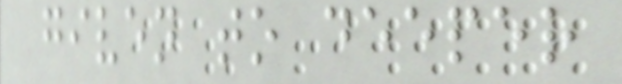given to deeper
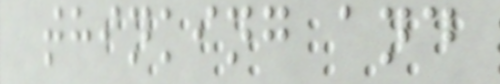thinking and
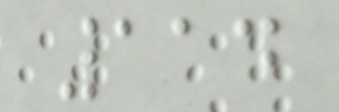114
